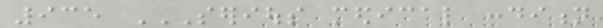935 SERIOUS MEDICAL CONDITION
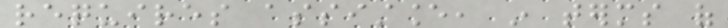requires assistance, in terms of
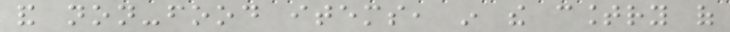and non-food items, in the country of
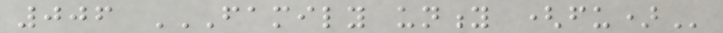006 FAMILY UNITY (FU)
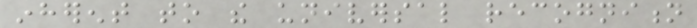inherent to the universal recognition
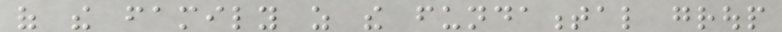of the family as the fundamental group
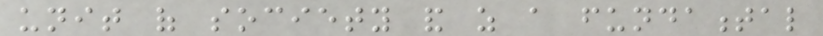unit of society and as a fundamental
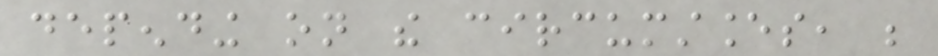depending on the circumstances, be
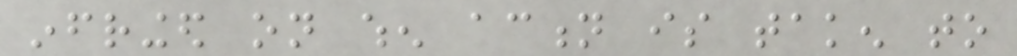infringed on when action is taken to
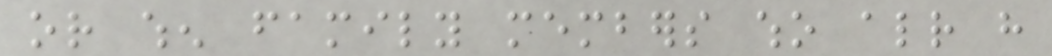or when family members who already have
